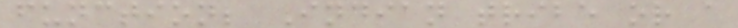function; Indian tribe or a
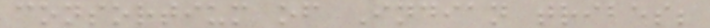consortium of Indian tribes;
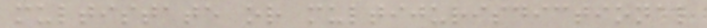multistate or multijurisdictional
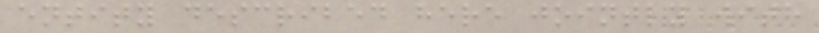entity described here jointly with
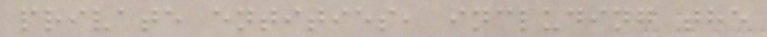private entities, including the
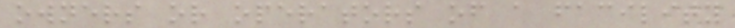owners or operators of a facility
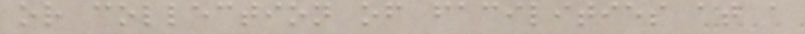or collection of facilities at a
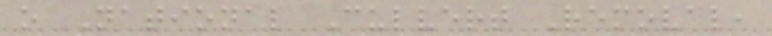o National Culvert Removal,
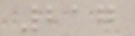217
